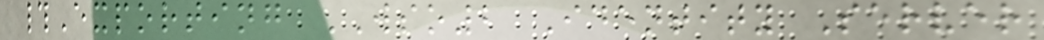#Exporting WSO2 Identity Server
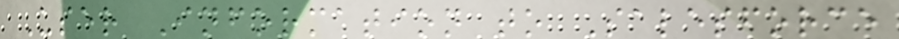User Information to Salesforce
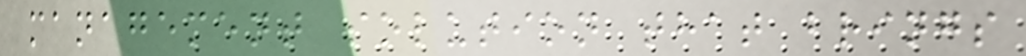management solution that brings
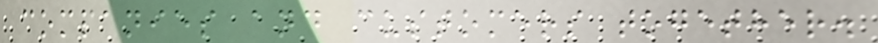companies and customers together.
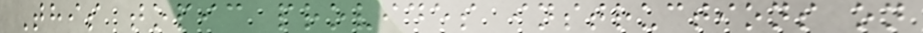This topic provides instructions on
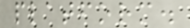platform.
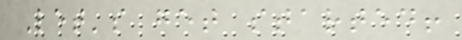Let's get started!
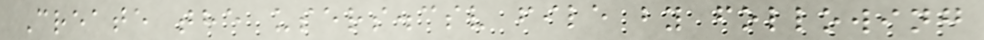Create the users.csv file by following
